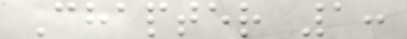Chapter 1:
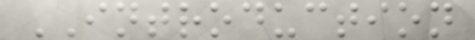INTRODUCTION
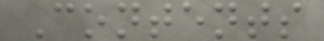Contents
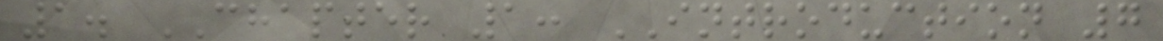1. CHAPTER 1: INTRODUCTION 7
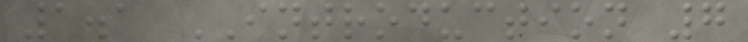1.1 INTRODUCTION 7
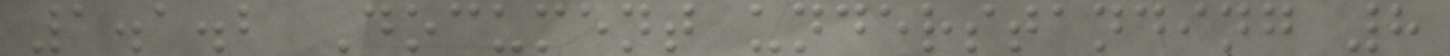1.1.2 Document understanding 8
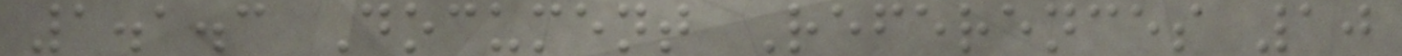1.1.3 Document References 10
